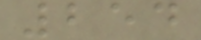254
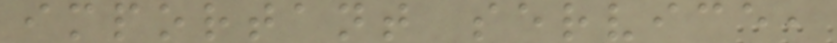important service,
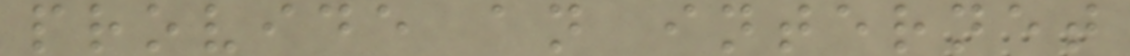provide an internet
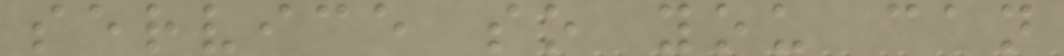service so you can
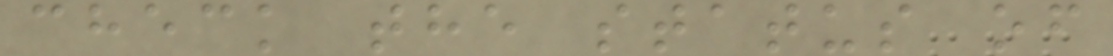check the status of
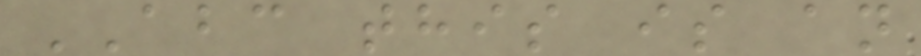ABC this is an
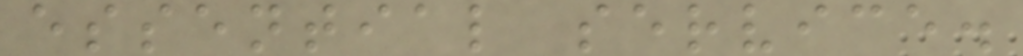essential service.
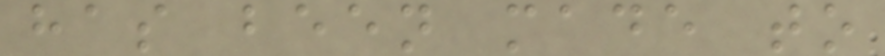has been made to
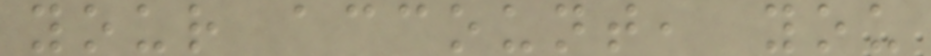your account, you
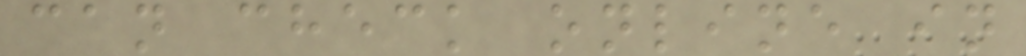can check online in
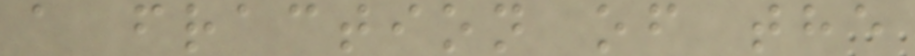a fraction of the
